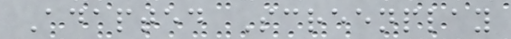Adapted Screenplay
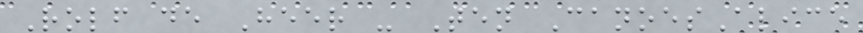Rolf de Heer - Ten CanoesAlice
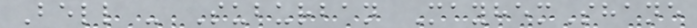Bell - Suburban MayhemShane
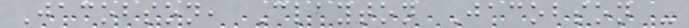Jacobson, Clayton Jacobson -
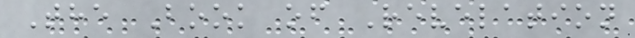The Book of Revelation
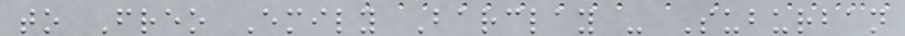to Freo Emily Barclay - Suburban
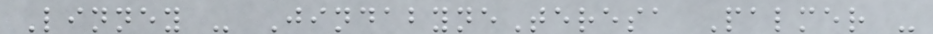Linney - JindabyneTeresa Palmer -
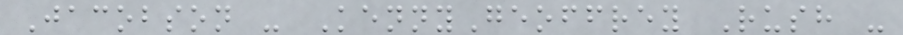Jacobson - KennyGeoffrey Rush -
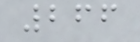266
